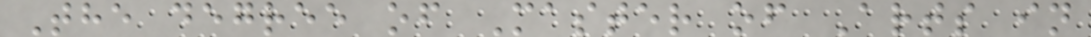The degree of Master of Arts in
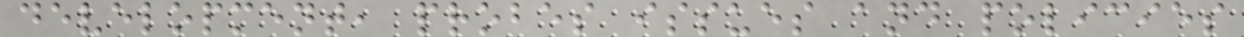development, probes issues and policies
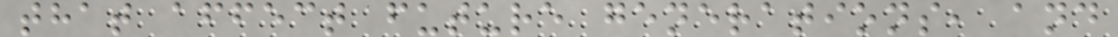that affect future generations, and
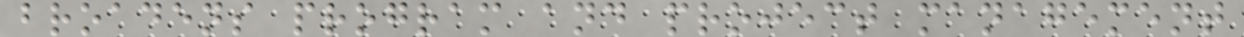broadens program and project management
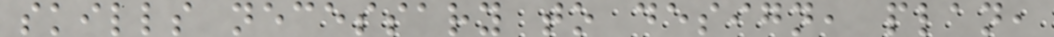skills necessary to design, plan,
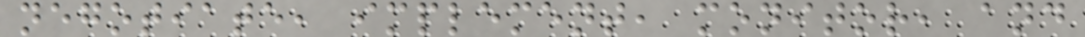negotiate, implement, monitor, and
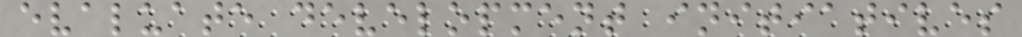evaluate development initiatives
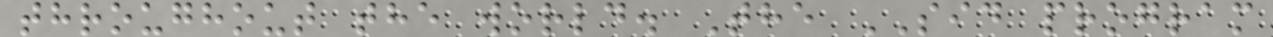throughout the world. The SID program
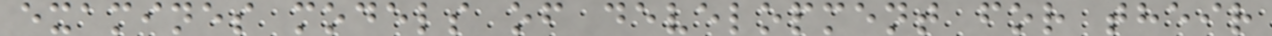examines models of development for their
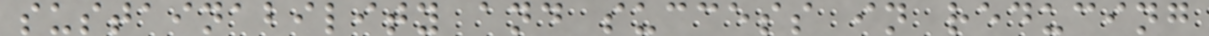sustainability and success in reducing
